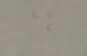d
